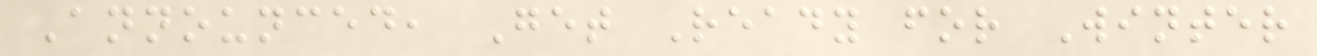Announced, Get Ready for Winter
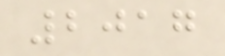2017
